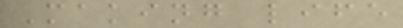Making life
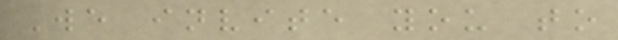We invite you to
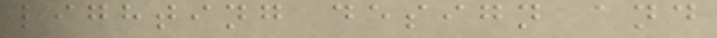lighting design and
